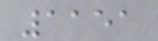1151
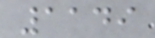1149
